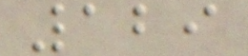129
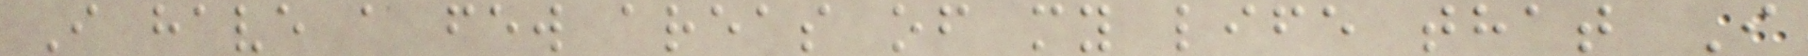I have a few areas of my life that I
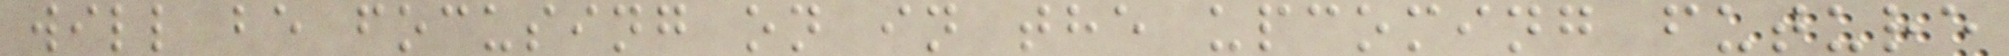will be focusing on in the upcoming future
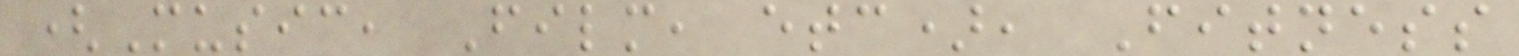(Music, Film, etc), Fitness
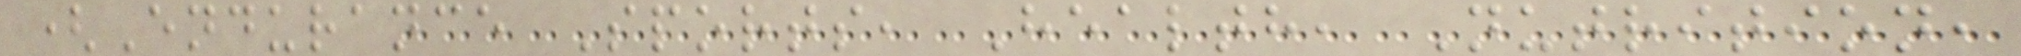(Endurance Sports, Health, Nutrition,
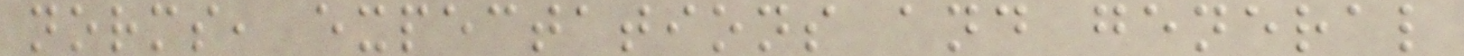norms, expectations and general
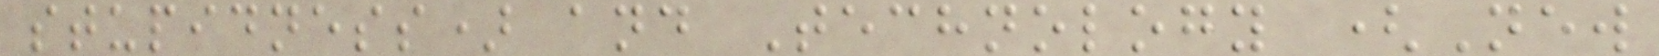stupidness) and Technology (New
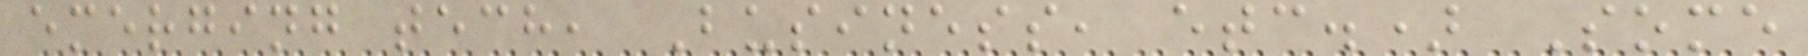emerging tech, Business, etc.) Some
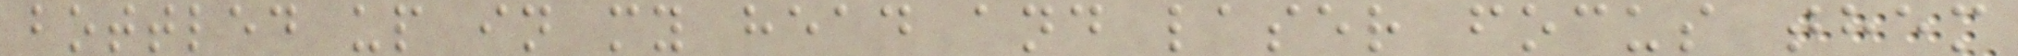bottled up in my head and laser focus them
